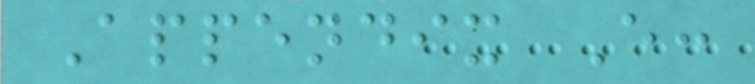Appendix E:
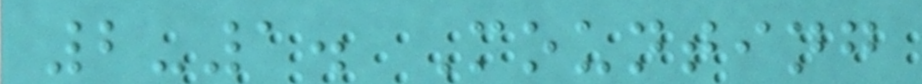2-1. Mounting
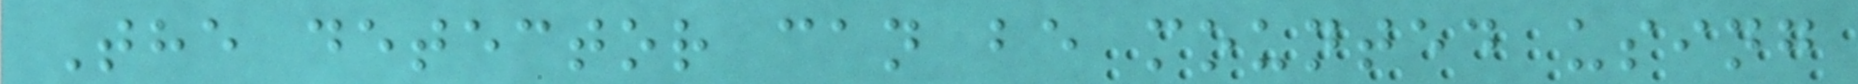The detector can be mounted using
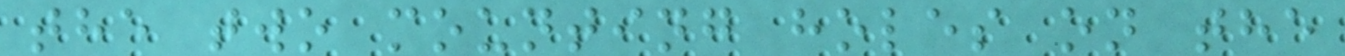the two mounting holes on the
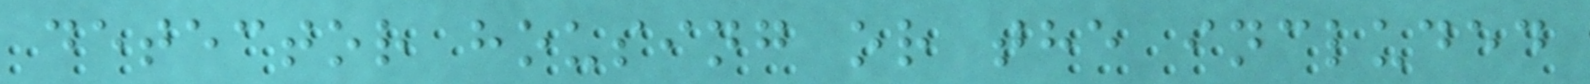detector housing or the included
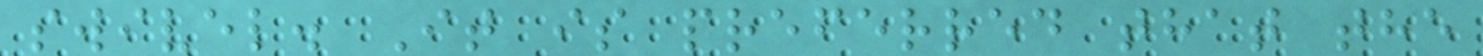swivel. It is preferred that the
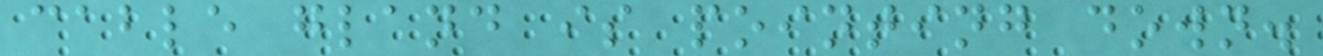cable gland is pointing down.
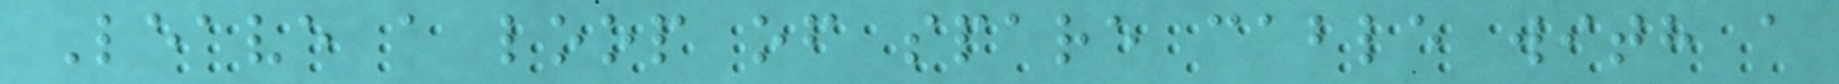Leave a loop of spare cable with a
